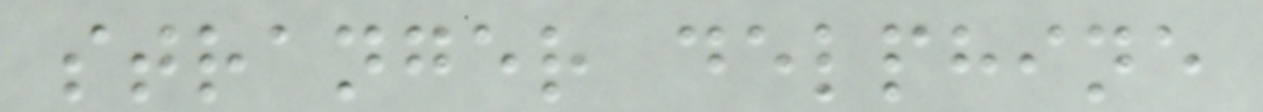stranger delphine
